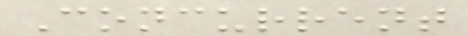Concurrent
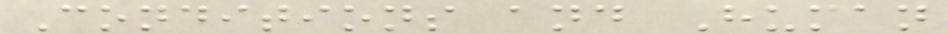Conditions and Human
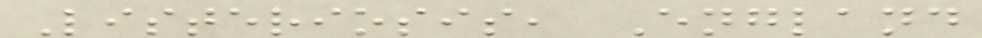Listeriosis, England
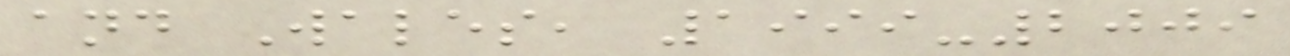and Wales, 1999-2009
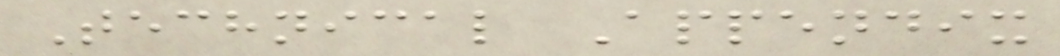Technical Appendix
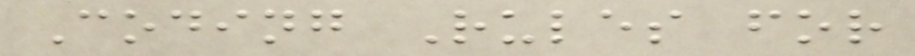Coding Rules for
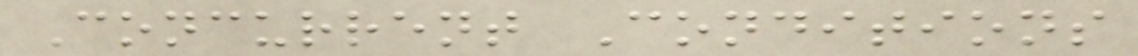Concurrent Conditions
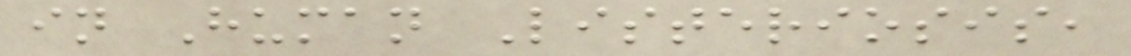in Human Listeriosis,
